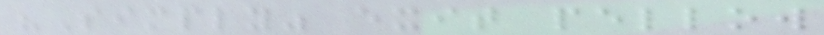"Simply" exit pellow
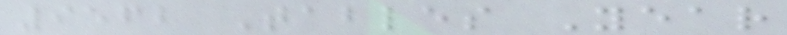9562 Tables Year
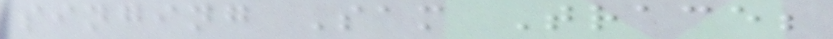singing Sam Trace;
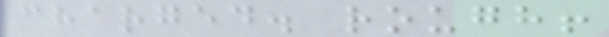charged. rough!
